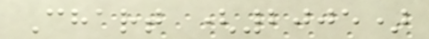Chart (2005)
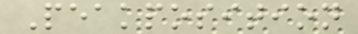Peakposition
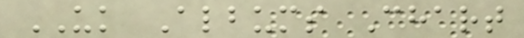UK Albums Chart
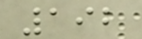192
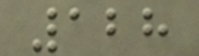128
